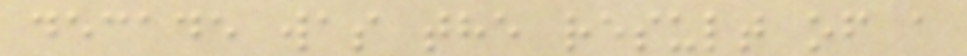decade was the result of a
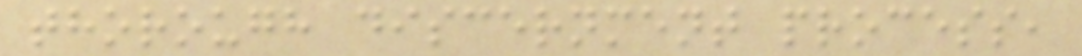thorough discernment process,
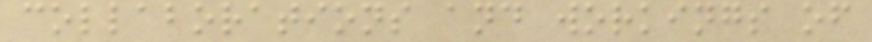collaborations and workings of
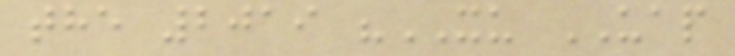the 2019 "XU UAP
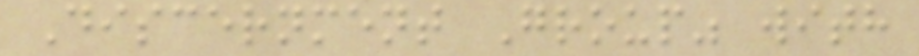Discernment Group" with
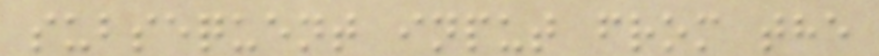subsequent input from the
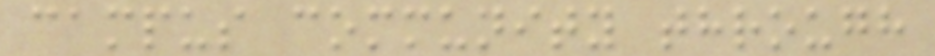campus community through
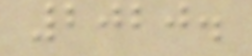2020.
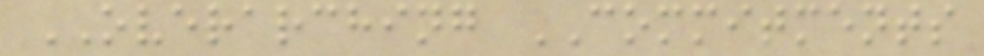OVERARCHING COMMITMENTS
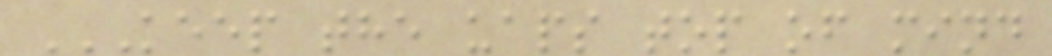KEEP THE UAPS TOP OF MIND
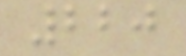220
